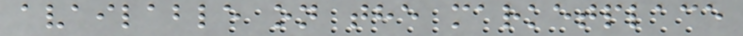available on the marketplace
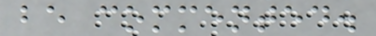be commented.
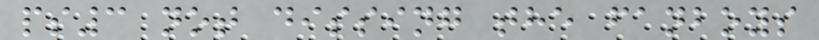ps3 not dissing the fanboys
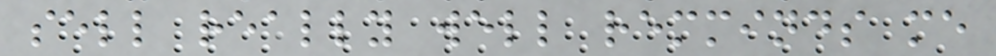sell really well remminds me
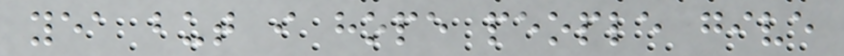yea but i hope people give
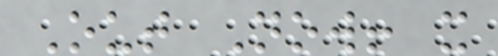Out Now! x
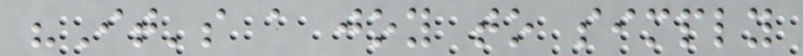"It's a joy to simply
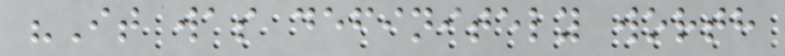"It was definitely worth
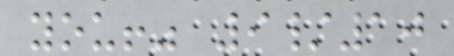you!" 9/10
